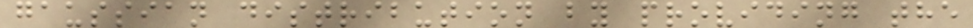gaussian distribution by providing the
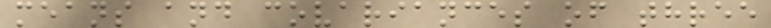means and covariances of three
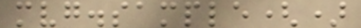mvg.sample()
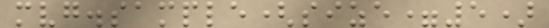mvg.sample(size=5)
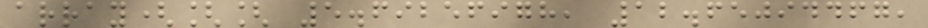array([[ 5.69256978, 12.65094467,
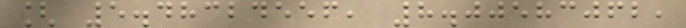[ 5.48324556, 8.00583062,
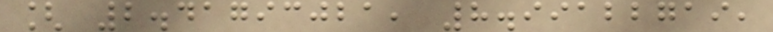[ 2.41793021, 8.99122719,
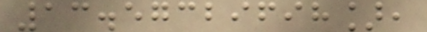13.57329698],
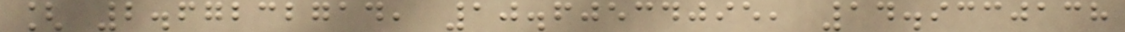[ 2.67232714, 10.60534095, 14.9330138
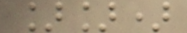]])
